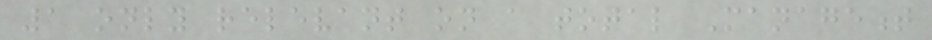1 only relevant on a total Management
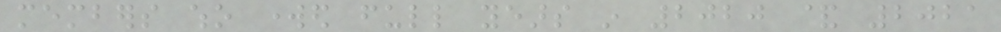members who worked full years in 2020 & 2021
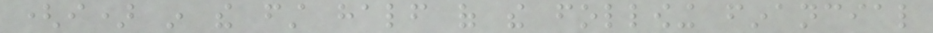(i) in the first half of the following financial
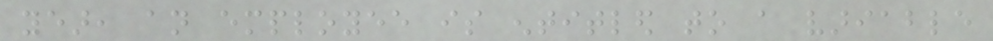year, an employee is entitled to a variable
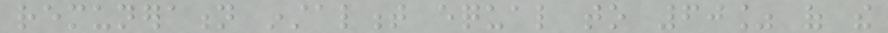remuneration instalment equal to 60% of the
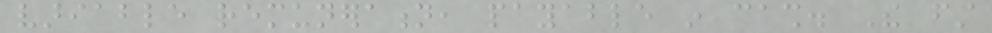variable remuneration, payable in cash. The first
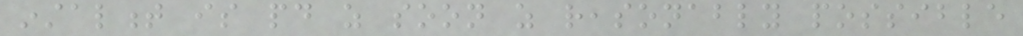instalment is paid as soon as reasonably possible
